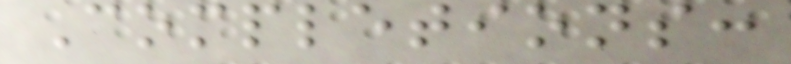Completions:
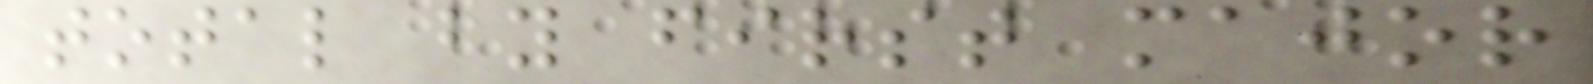total by first major
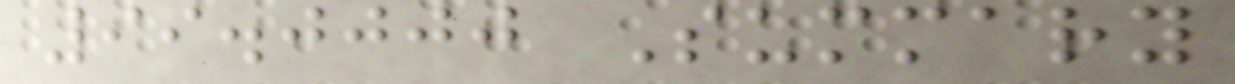99.0000 Summary
